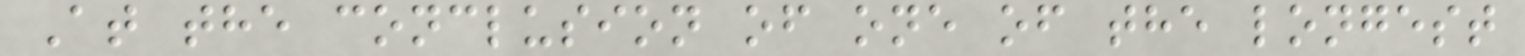At the conclusion of one of the longest
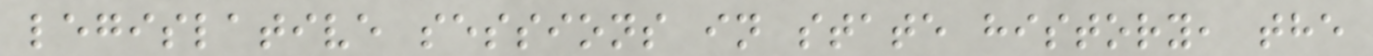legislative sessions in state history, the
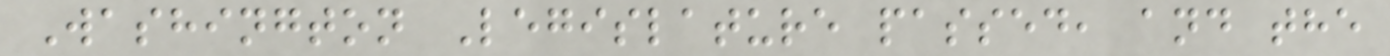Washington Legislature passed, and the
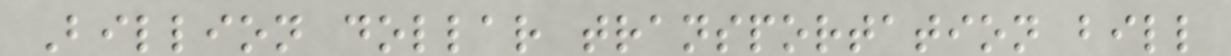Billion dollar transportation bill
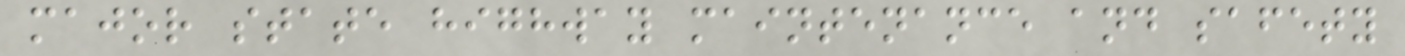major state highway maintenance and safety
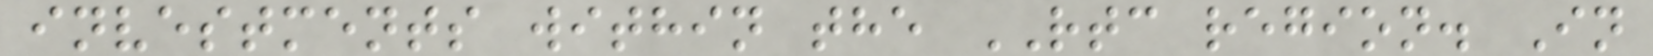investments within the RTC region. In
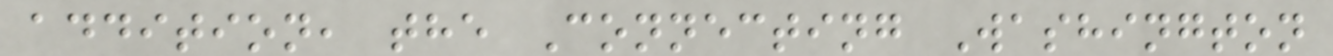addition, the Connecting Washington
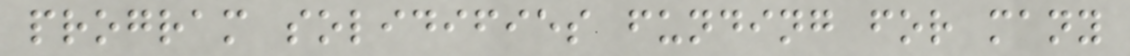program solidifies funding for many
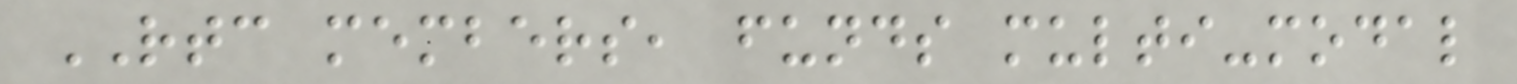RTC members, funds multi-modal
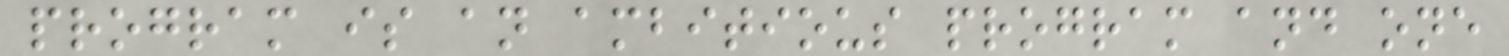program is an ambitious program and one
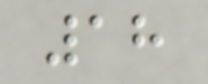18
